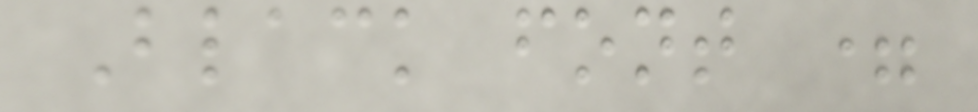Black font =
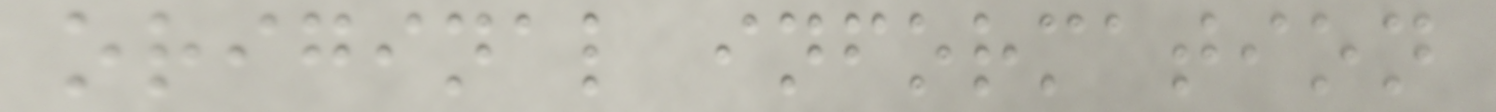original information
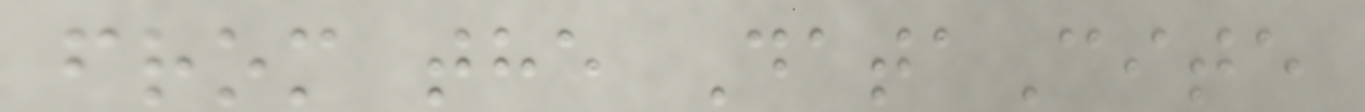from the DataCite
